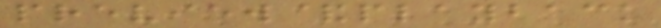preview&playback
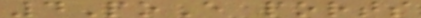4PoE ports
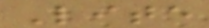Lite
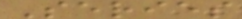Series
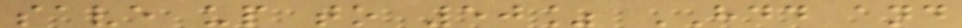save up to 50% HDD and
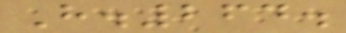H.264.
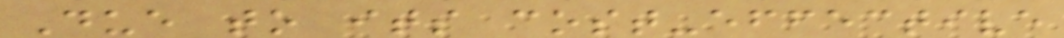Due to its cost-effective
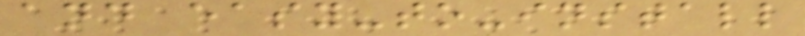and easy-to-install
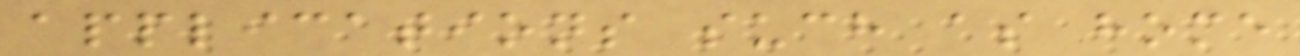applications such as home
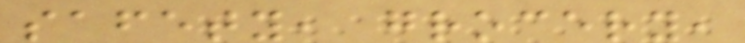safety, grocery,
